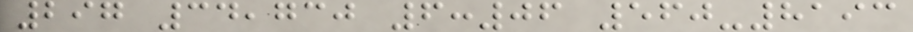297 34,730 6:06 560-8193
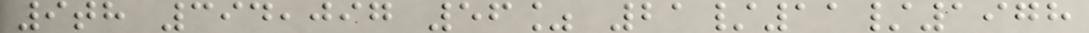9th 394,097 56% 21/11/1978
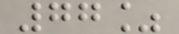77%
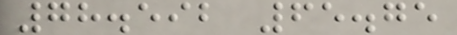78.592 65.75
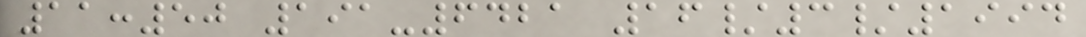11:50 191-6421 16/3/1994
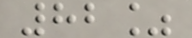82%
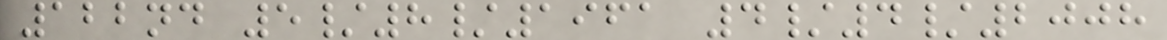122nd 5/8/1961 4/4/2008
